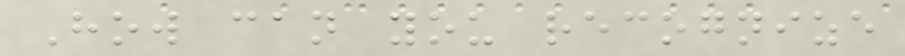How can you recognize
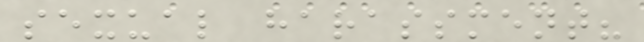sexual harassment?
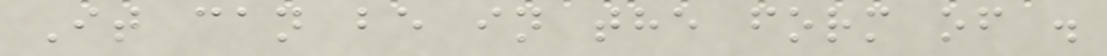It can be in the form of .
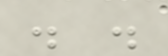. .
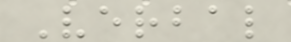Verbal
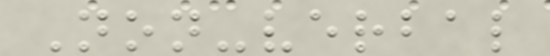Non-verbal
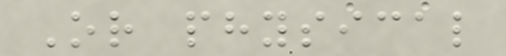Or physical
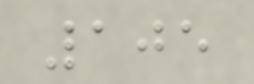105
